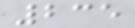235
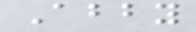Abby
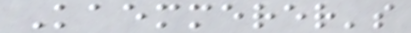Kaemmerer's
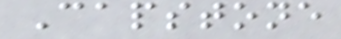Capstone
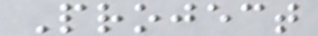Project
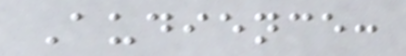Audience:
